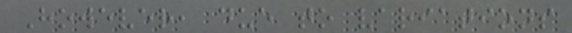However, due to variations
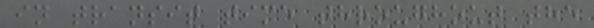in transit time throughout the
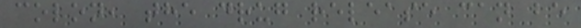colon, the drug release can be
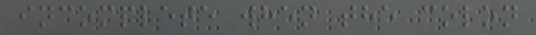incomplete when the colon
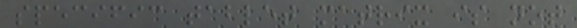specific tablet matrix is not
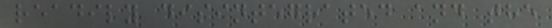readily disintegrated and the
